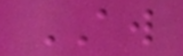AW
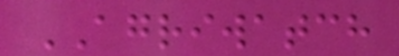AGRIWATCH
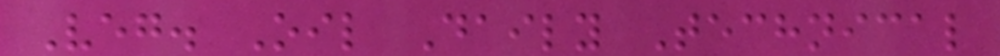Veg. Oil Daily Technical
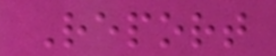Report
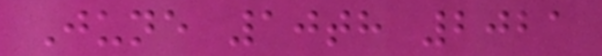June 10th 2021
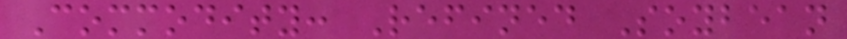Commodity: Refined Soybean
